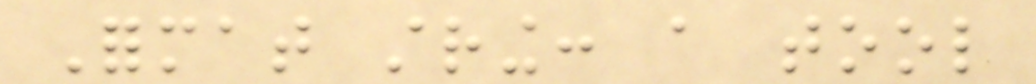Format string: a tool
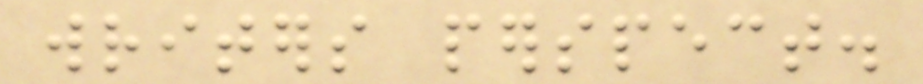writers perspect.
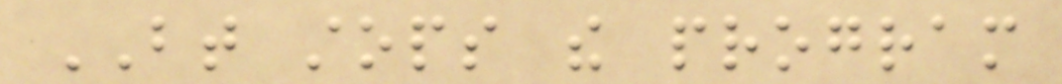BT stops the program
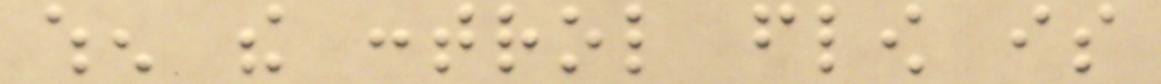when the control flow is
